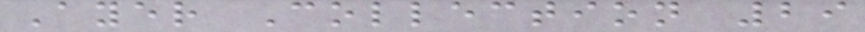Ayer Collection 29
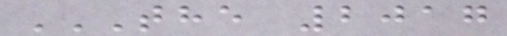THE 2017
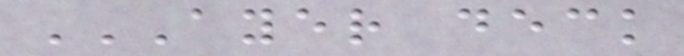AYER DECK
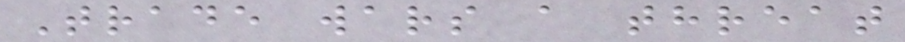Trade wars a threat
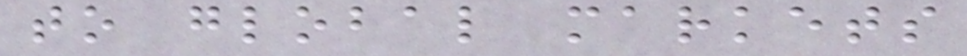to global markets
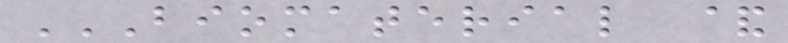BIOMATERIAL &
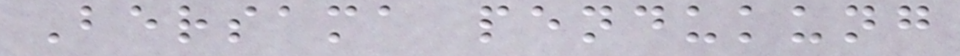Bersama pendukung
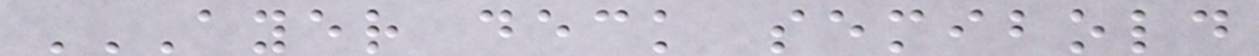AYER DECK SEMIBOLD
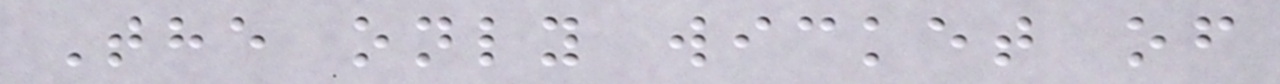The only wicket of
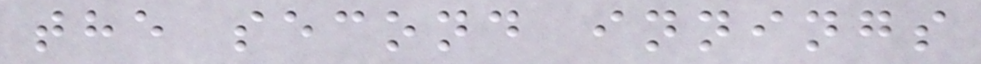the second innings
